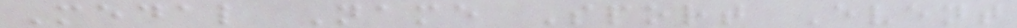Medal Name Sport Event
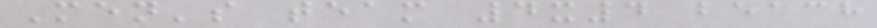Men's team 4x4 beach
